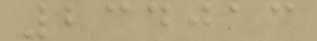234013
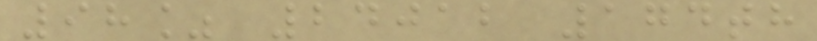98% 24012 174th
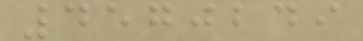4570249
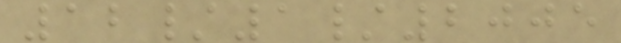12/1/2005
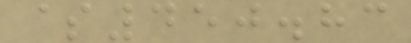$450.83
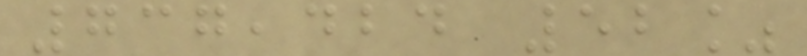737,424 52%
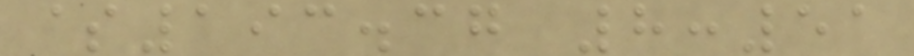$193.37 8:51
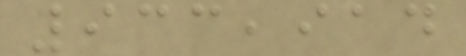933,914
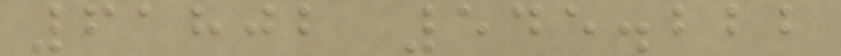61802 545.222
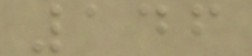146
